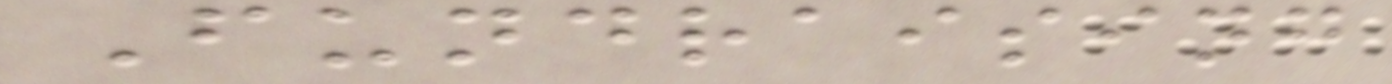Fundraising
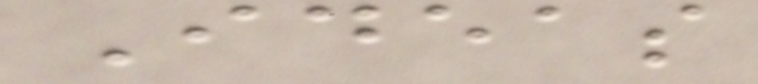Ideas
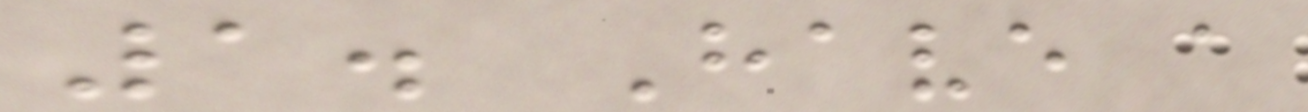1. Have a
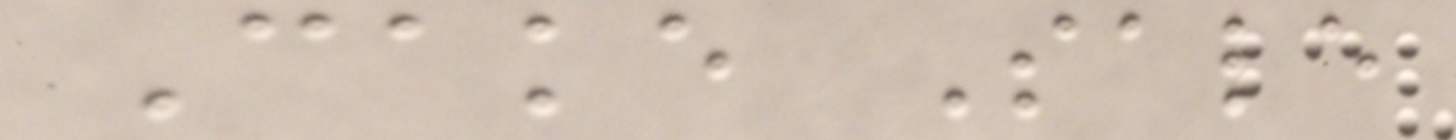Cake Sale
